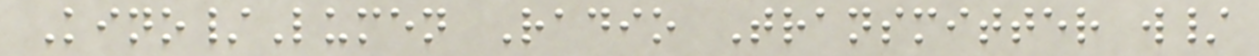Kino/Lumen Radio Transmitter w/
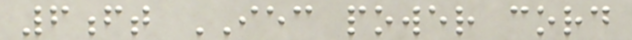6ft IEC power cord
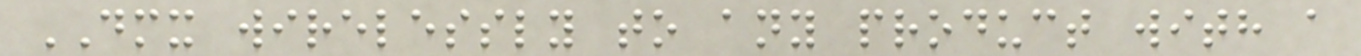DMX wirelessly to any product with a
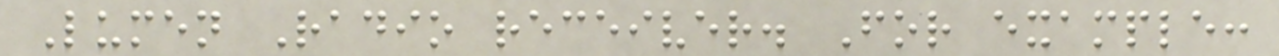Lumen Radio receiver. For example:
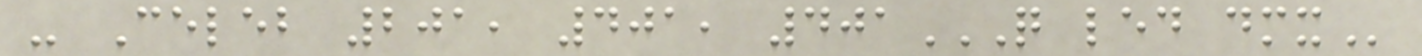- Celeb 201, 401, 401Q LED DMX
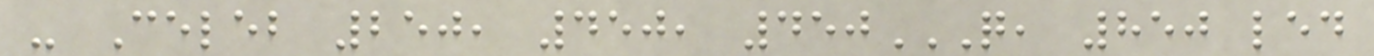- Celeb 250, 450, 450Q, 850 LED
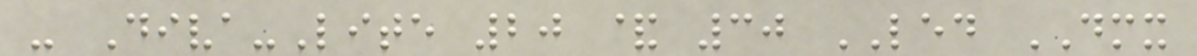- Diva-Lite 20 & 30 LED DMX
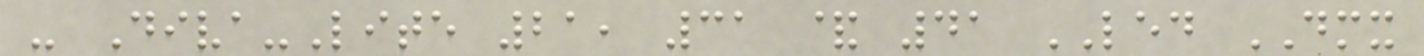- Diva-Lite 21, 31 & 41 LED DMX
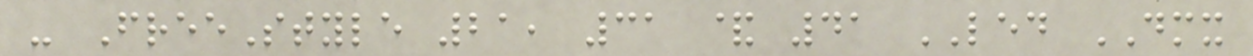- FreeStyle 21, 31 & 41 LED DMX
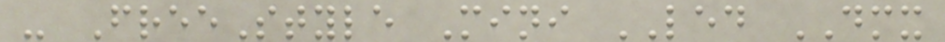- FreeStyle Mini LED DMX
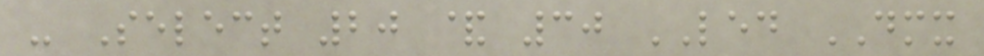- Select 20 & 30 LED DMX
